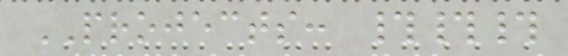PROJECTS: ###
